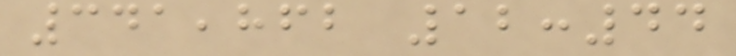341,862 12:44
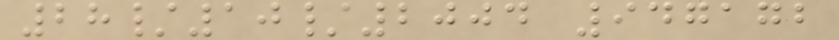28/10/2004 947172
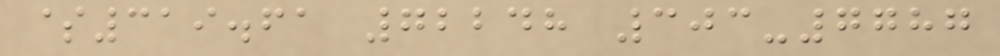$319.61 72248 303-7787
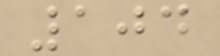104
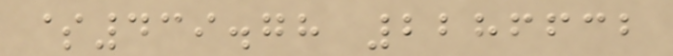$439.78 2286632
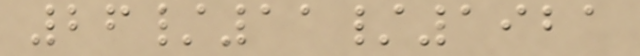26/11/1921
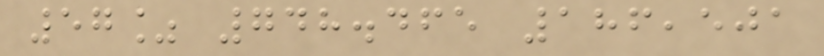57% 748.465 186,501
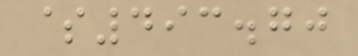$493.70
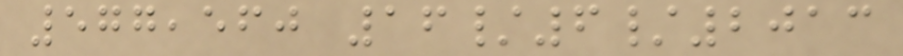577,560 16/6/2013
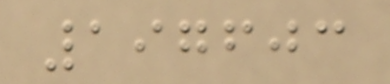197603
